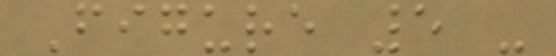Figure 5 -
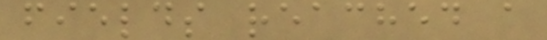fields reached a
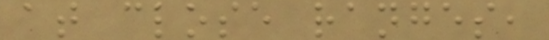at close ranges,
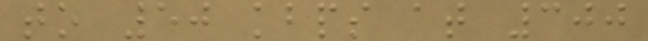to 50 kbps at 300
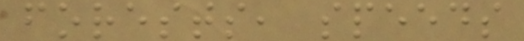forests, speeds
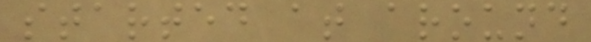started at around
